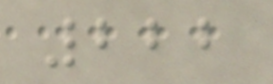222
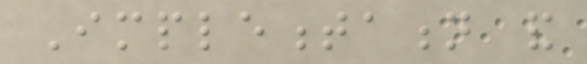Implementation and
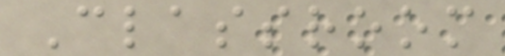Classroom
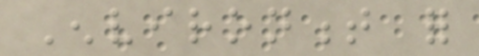Environment for
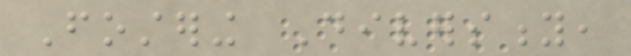Fostering Diversity,
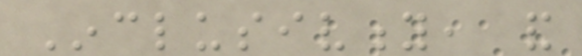Inclusivity, and
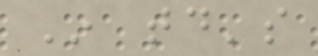In today's
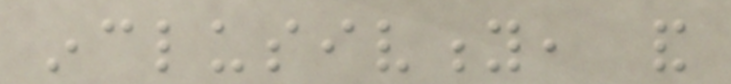inclusivity, and
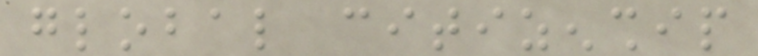global citizenship
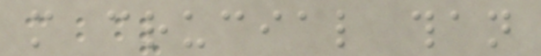more crucial than
